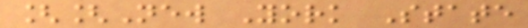[[New York State
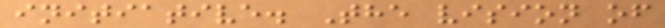initiative. The vision of
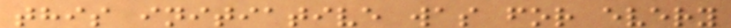this initiative was for every
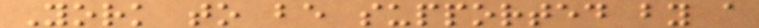York to be supported by a
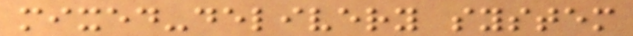mixed-delivery system
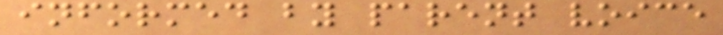informed by parent voice
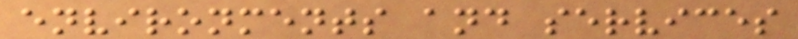environments and services
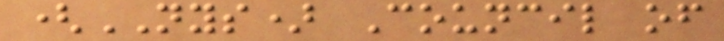(NYS) Council of
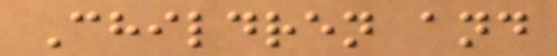Children and
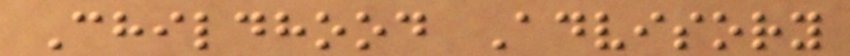Childhood Advisory
